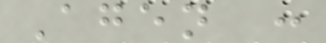Agen :
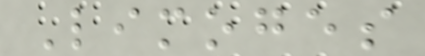Limoges
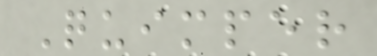Quimper
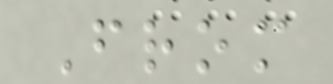From
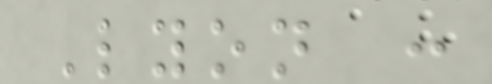Lyon :
